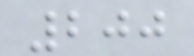200
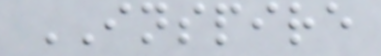INSPIRE
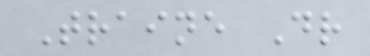Traine Dr
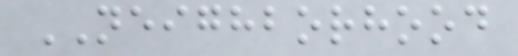NEIGHBORHOOD
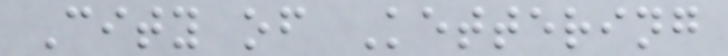City of Kettering
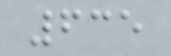635
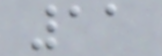11
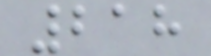218
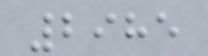2985
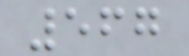567
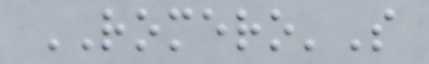ROMERO'S
